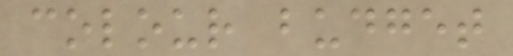colour budget
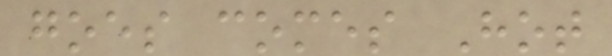goes comes Hot
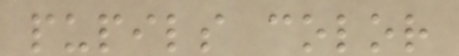pupils color
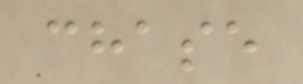chase
